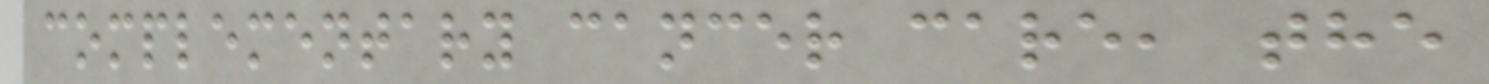complementary cancer care, the
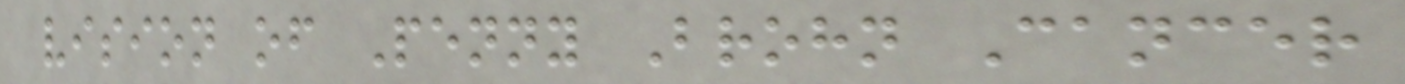vision of Penny Brohn Cancer
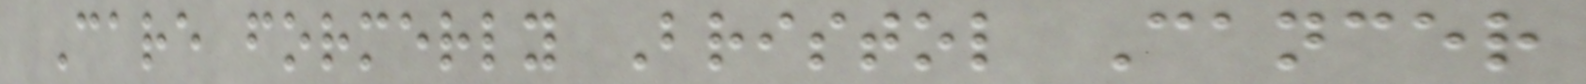Care formerly Bristol Cancer
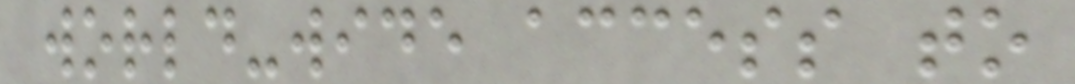world-wide access to
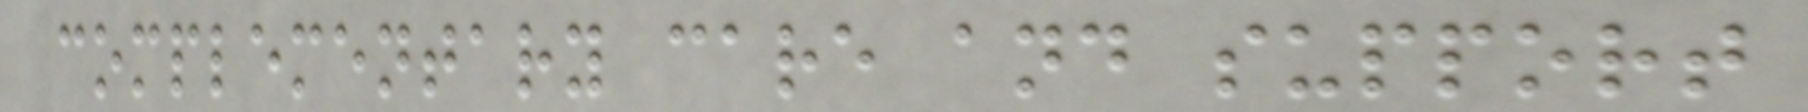complementary care and support
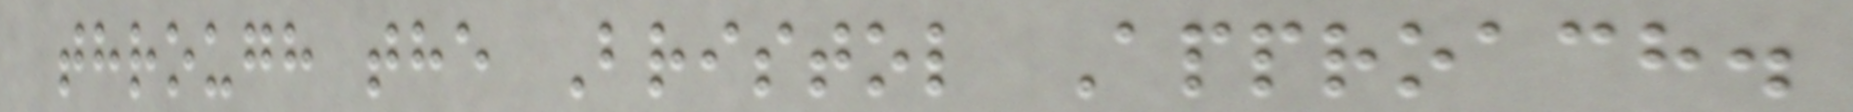through the Bristol Approach.
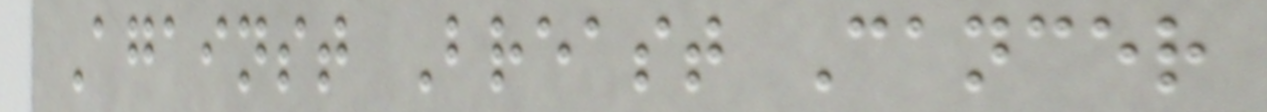Against Breast Cancer
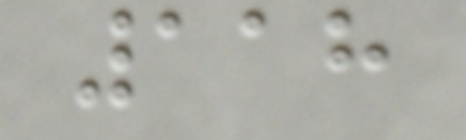118
